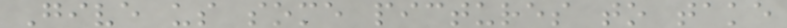Give us some pictures to take
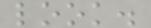look.
